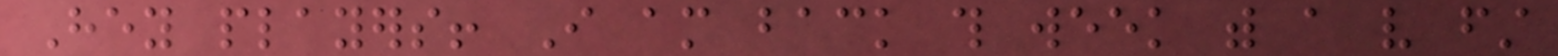Hey players! I am back this week with a very first
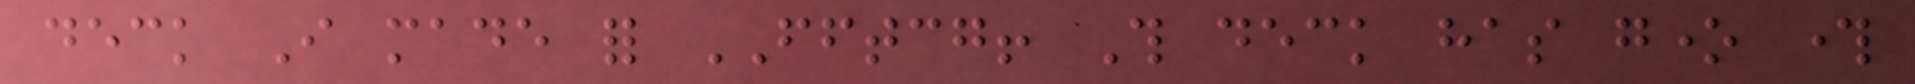deck I made for FFTCG! This deck has gone through
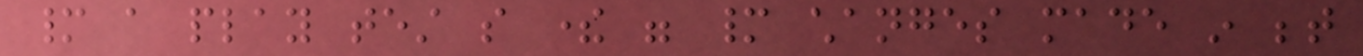many a play test so there were many changes made in between
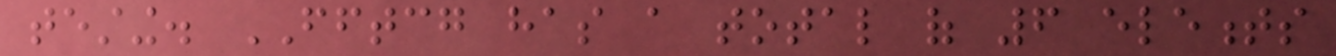testing. FFTCG has a total of 6 elements
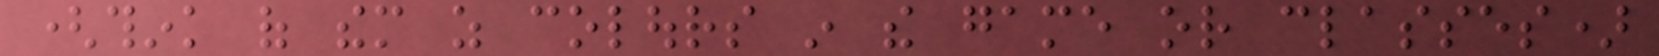(think of them as colours in the game or classes)
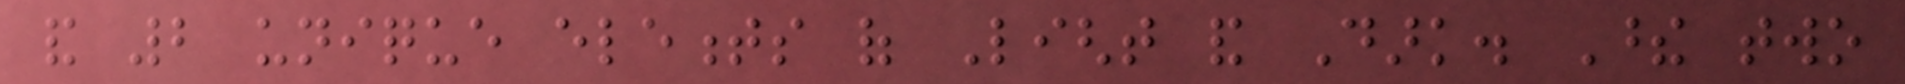and 2 unique elements of Light and Dark. These two
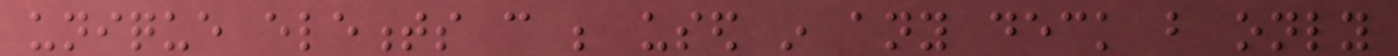unique elements can be used in any deck but only
